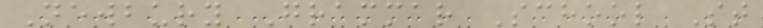Newbury Grammar School St
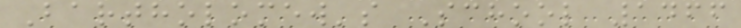Bartholomew's School 1466
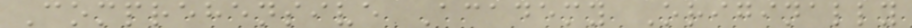Comprehensive Academy Originally
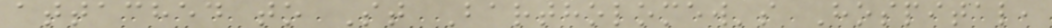attached to St Bartholomew's Hospital,
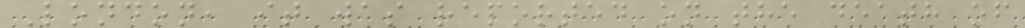London, it was reported on the death of
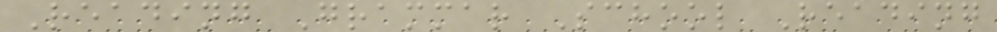Reading Grammar School Reading
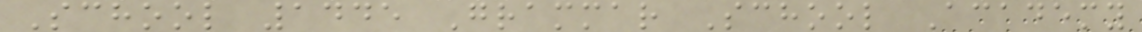School 1445 Grammar School Academy
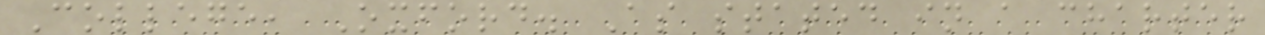College, Oxford. As stated in a charter
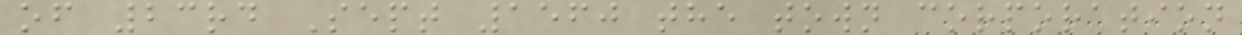of 23rd Sept 1560 the town corporation
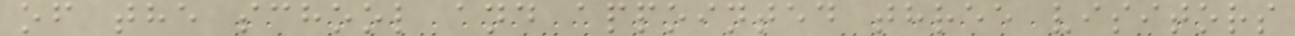of the school and appointed three visitors
